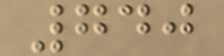740
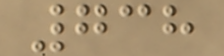738
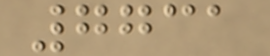7731
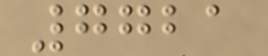7721
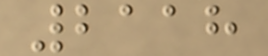2118
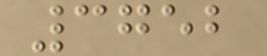3752
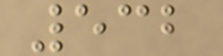532
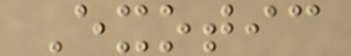Exotic
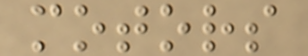motors
